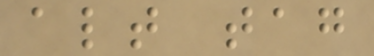alt tag
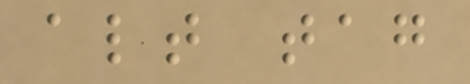alt tag
